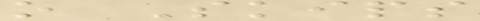o Skips
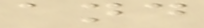and
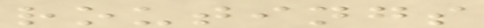routings
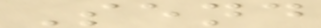Send
